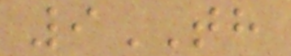9TH
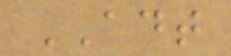ADT
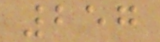257
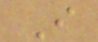I
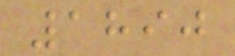1890
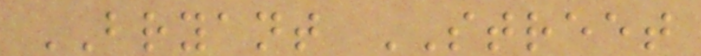BRYANT STREET
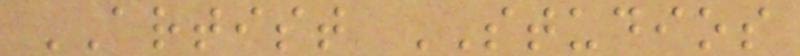ARTIST STUDIOS
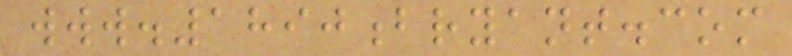www.1890bryant.com
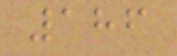186
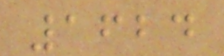1624
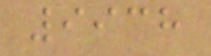9938
